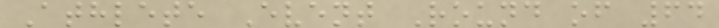Athlete Event Round of 64
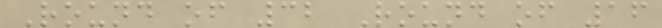Round of 32 Round of 16
